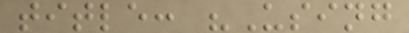title: "Using
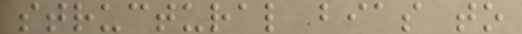structural bias to
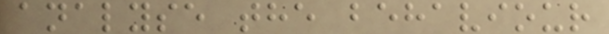analyse the behaviour
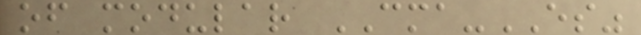of modular CMA-ES"
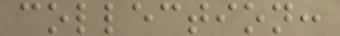collection:
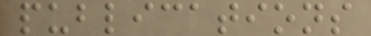publications
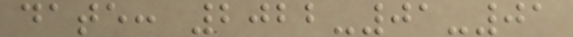date: 2022-01-01
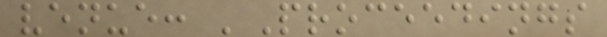venue: 'Proceedings
